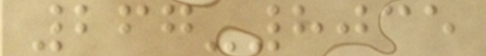267-8035
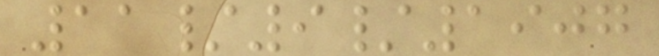11/9/1907
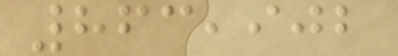863,902
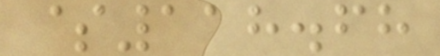$118.68
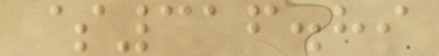$316.89
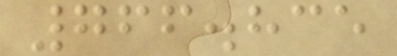766.835
